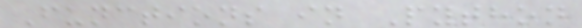Functions in Python
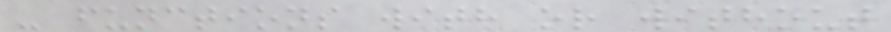- functions with or without
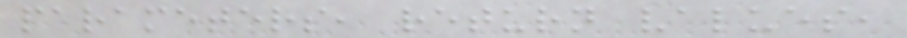parameters, return values,
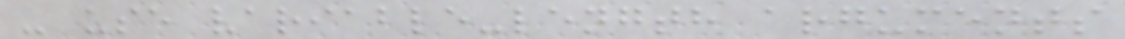- use variable-length arguments
